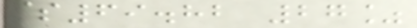$69.82 27%
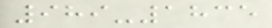989-1835
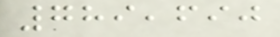789,690
